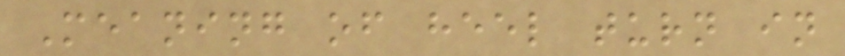Meaning of heel turn in
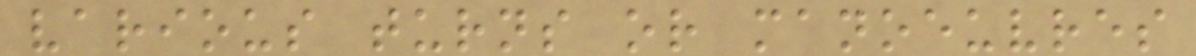various turns or manoeuvres
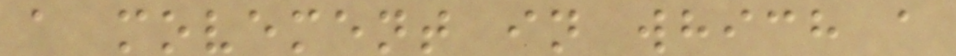a movement in which a
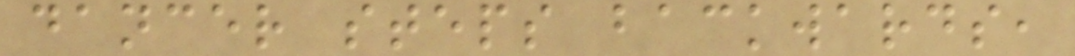dancer steps backwards,
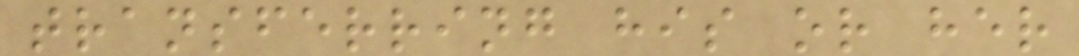transferring his or her
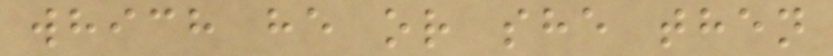which he or she then
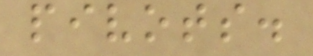pivots.
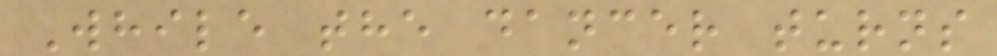While the dancer turns
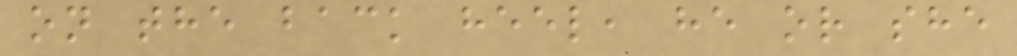on the back heel, he or she
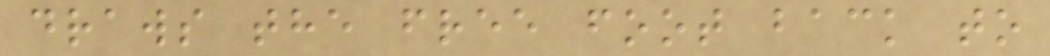draws the free foot back to
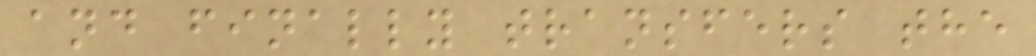and finally transfers the
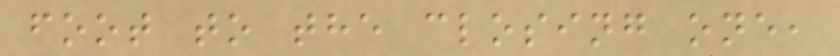foot to the closing one,
